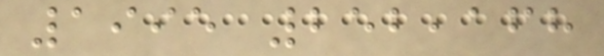1995 252,168
